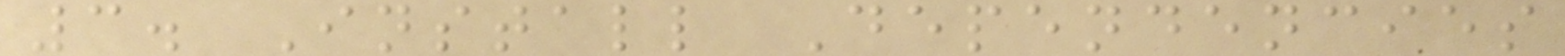3. Install Dependencies
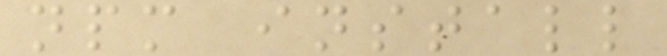npm install
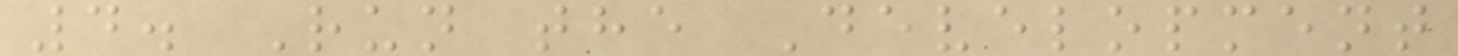4. Run the Development
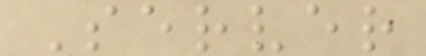Server
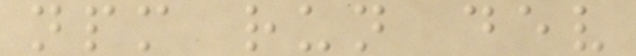npm run dev
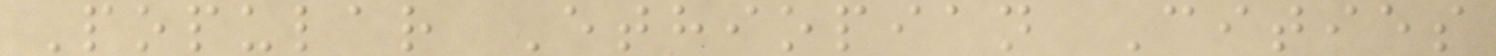Popular Ethiopian Cities
